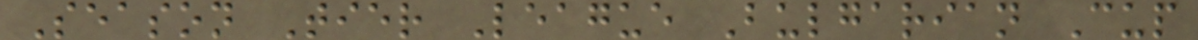Season Tier League Bulgarian Cup
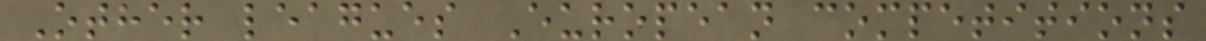Other leagues European competitions
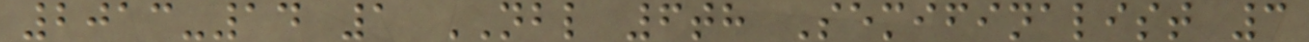2013-14 1 NBL 6th Semifinalist 3
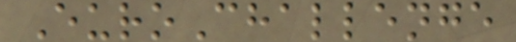EuroChallenge
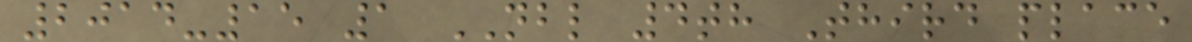2014-15 1 NBL 4th Third place
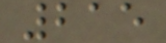215
